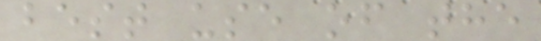best use of the
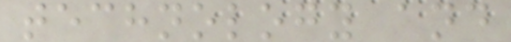technology and
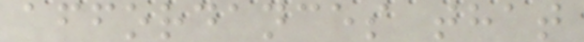affordances that
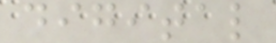digital
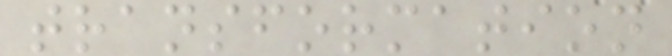transformation
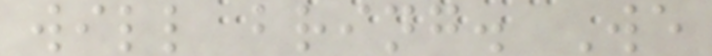will bring. We
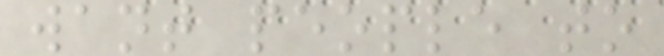want people to
